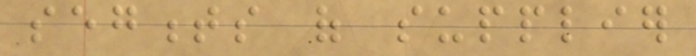segments of supplier
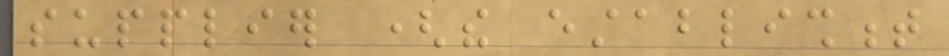supplier (the establishment
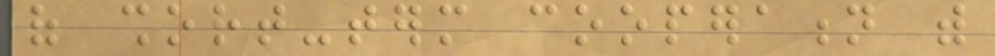of short-term cooperation with
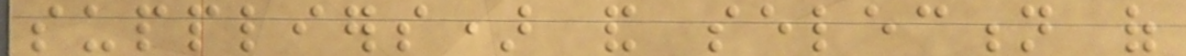suppliers) and selection of
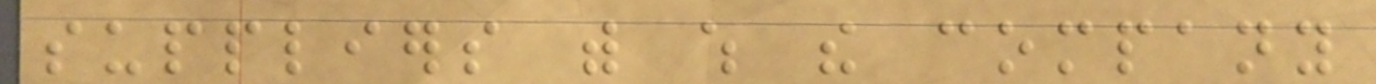suppliers with which the company
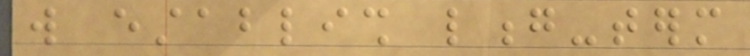will establish long-term
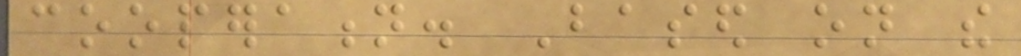cooperation. Based on the
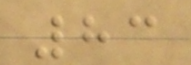83
